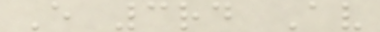E 3rd Av
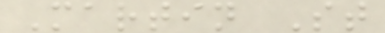Martin St
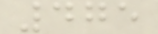475
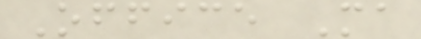Office Ma
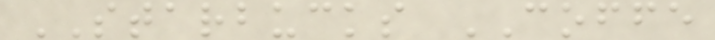STARBUCKS COFFE
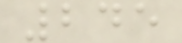245
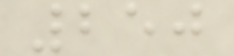250
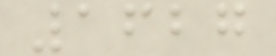1627
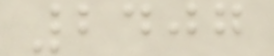2407
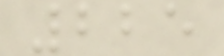225
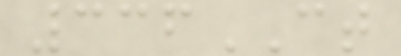336CT
